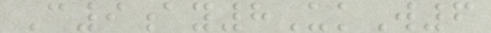C9ay8UkW6
